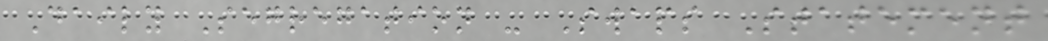Daily Segregation - Swaps Statement
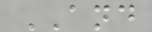AND
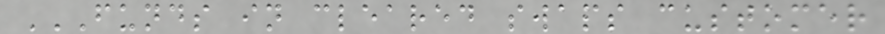FUNDS IN CLEARED SWAPS CUSTOMER
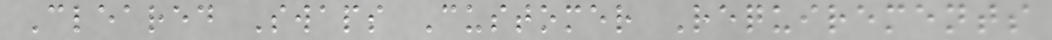Cleared Swaps Customer Requirements
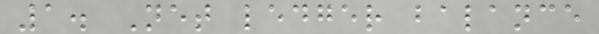1. Net ledger balance
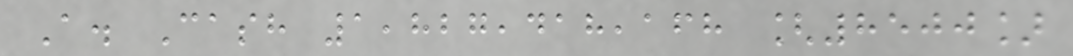A. Cash 1,827,418,168 [8500]
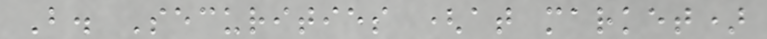B. Securities (at market)
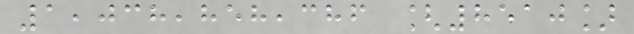1,038,858,386 [8510]
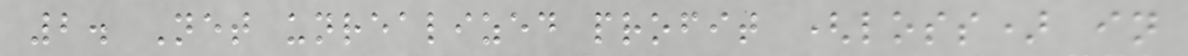2. Net unrealized profit (loss) in
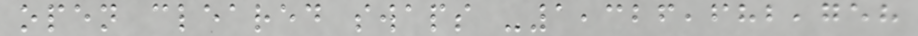open cleared swaps -1,326,682,758
